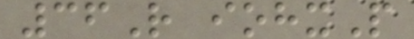36R iohxP
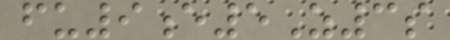fu9e5Z3s
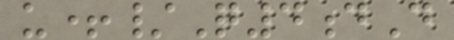u+/Q4dD
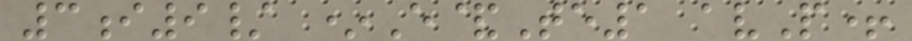3i9/ *E&Te1 avP+
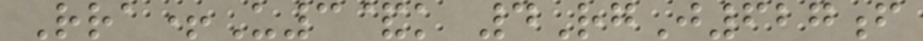Rra+U3&k 4RgJ627f
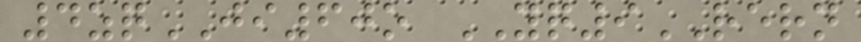4zqJI60o YQ9RERN
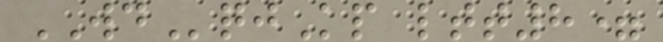WDqjKp ltt8=
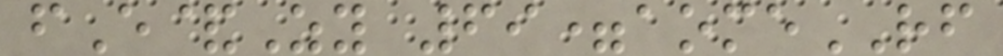fE&Zy 69=aomeRF
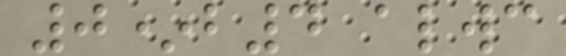0*b4 alwc
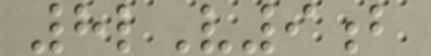8lV9b
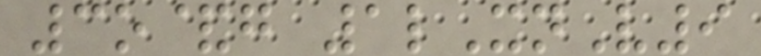3o&g 1lXnV9
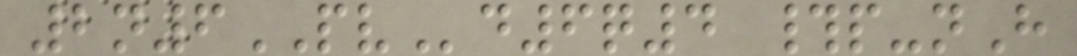2n6PVd6q4 #p-nH
